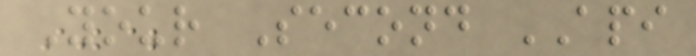Your Second API
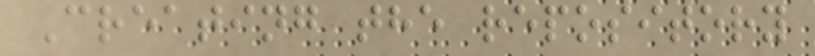Creating the repository
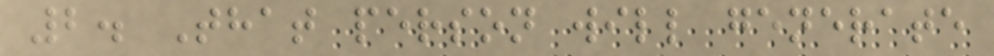2. That person will generate
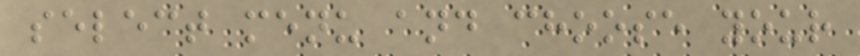select menu and choose your
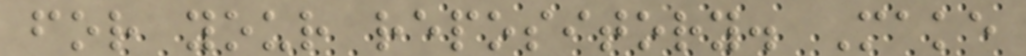for your repository. Make
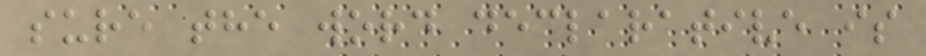sure the word declarative is
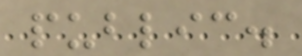public.
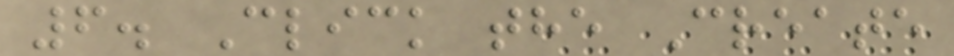6. Click the Create
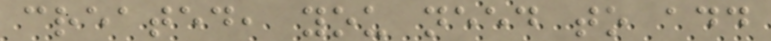created, you need to add
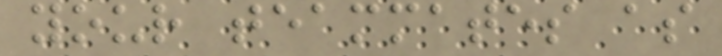your teammates as
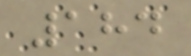184
